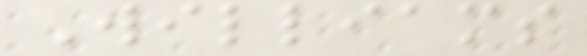Williams
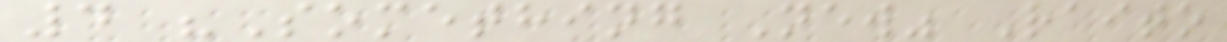4 "Something New" Raito
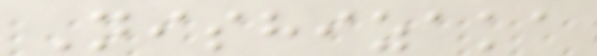Nishizaka
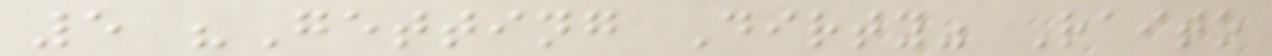5 "Getting Dirty" Raito
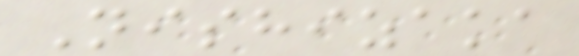Nishizaka
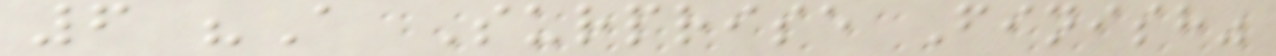6 "A Surprise Finish"
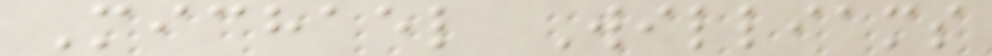Michael Williams
